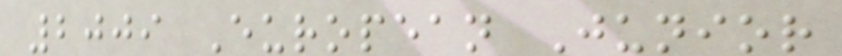2009 European Junior
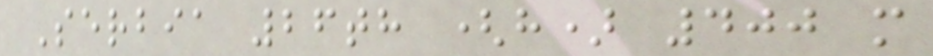Serbia 26th (h) 400 m
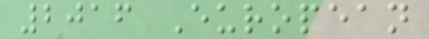2016 European
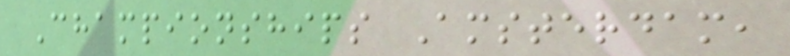Championships Amsterdam,
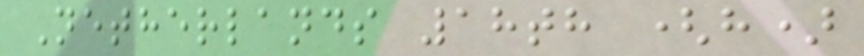Netherlands 18th (h)
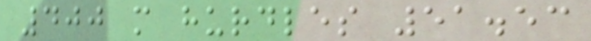400 m hurdles 51.53
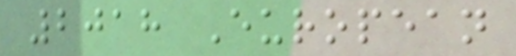2018 European
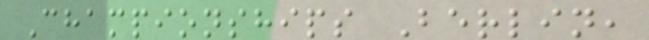Championships Berlin,
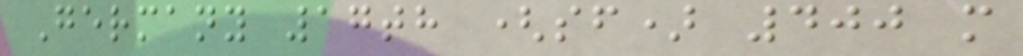Germany 17th (sf) 400 m
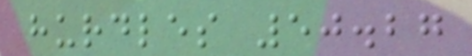hurdles 50.27
